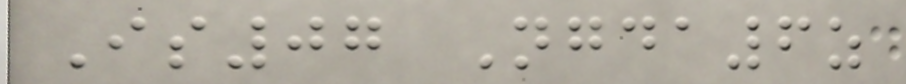Is07 Ngda6z
